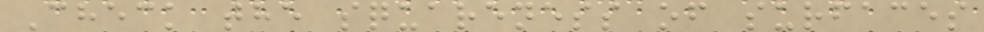Check the squareness of surfaces
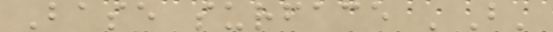Base surface 'B'
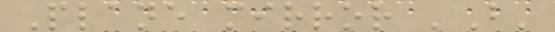Plane mirror 'B'
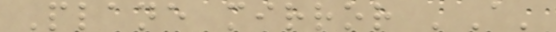Plane mirror 'A'
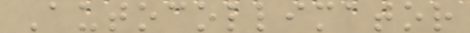Autocollimator
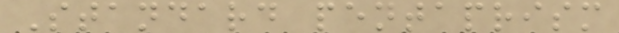Standard pentaprism
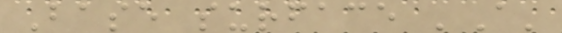Base surface 'A'
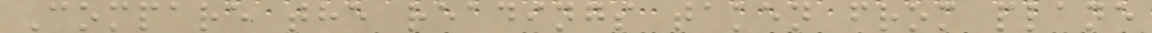Compare the readings taken from plane
